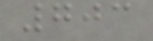703
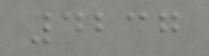4237
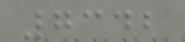7342
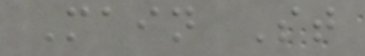Main St
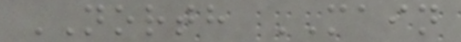NORTH MAIN
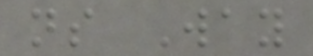ns Way
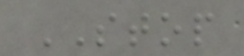STOP
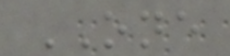ONE
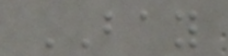BAY
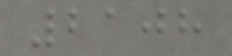2108
